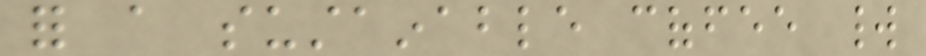for a sustainable coffee world
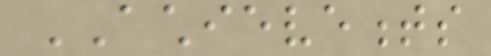ACHIEVEMENTS
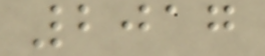2017
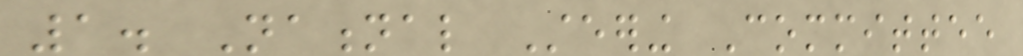1. National Steering Committee
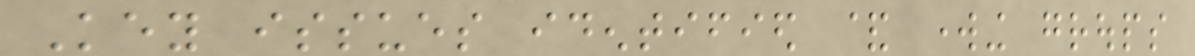Key issues identified & working groups
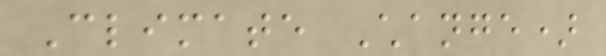Climate Change)
